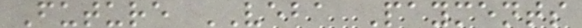Future VEBA Payments
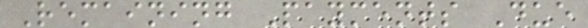Remaining Payments Due
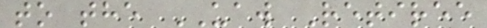to the UAW Retiree
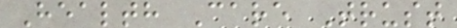Health Care Trust
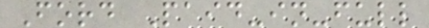Ford Paid-in-full
